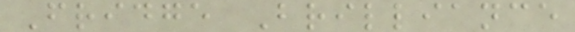Fridge Brilliance
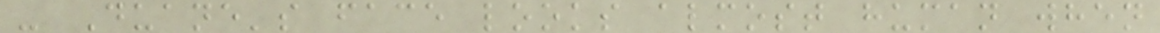- Duane's face looks almost human when
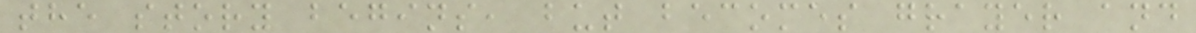the story begins, but becomes grayer and
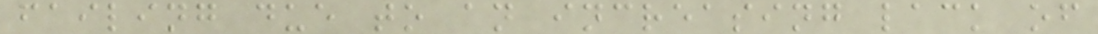failing due to an increasing lack of
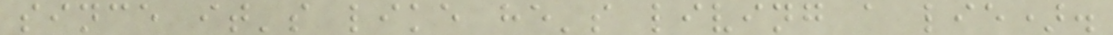since it's like he's living a lie).
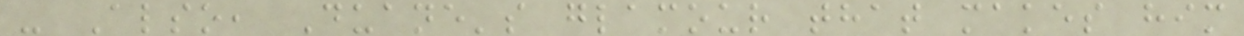- Also, Duane's glamour that makes him
